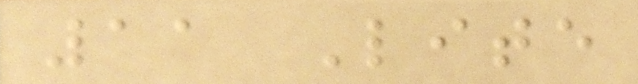11 Lite
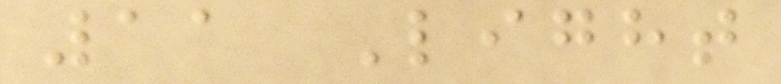11 Light
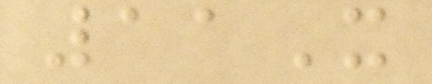11X
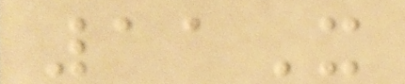11X
